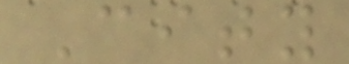City
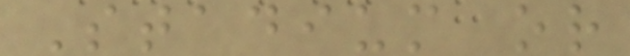Stadium or
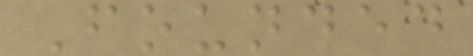Founded
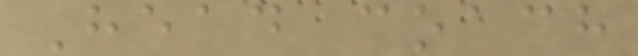Head coach
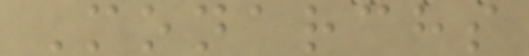Monarchs
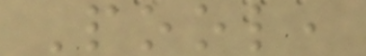Pool,
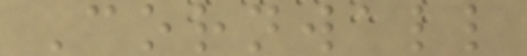Cornwall
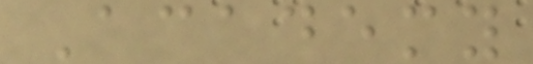Academy
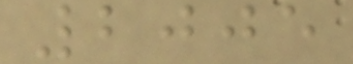2005
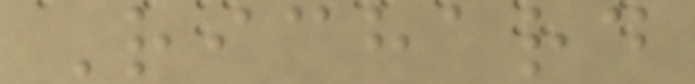Richard
